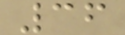36
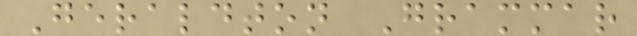Geraldton Grammar
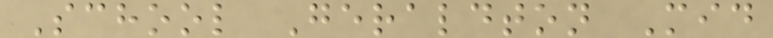School Geraldton Mid
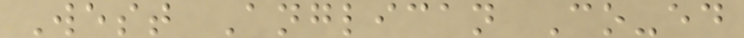West Anglican Co-ed
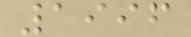1996
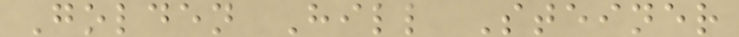Golden Hill Steiner
